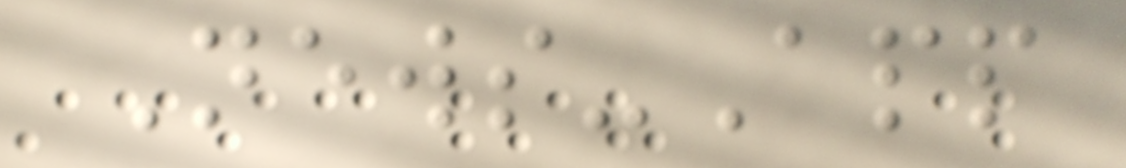News-App
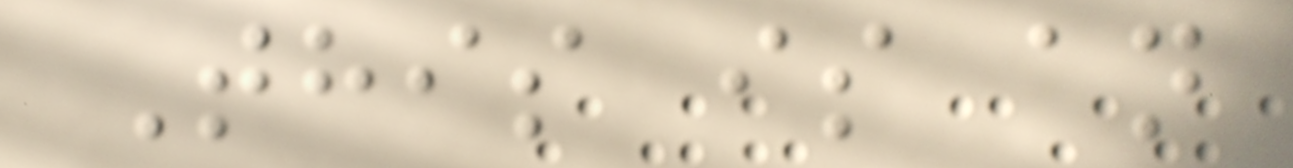This is an
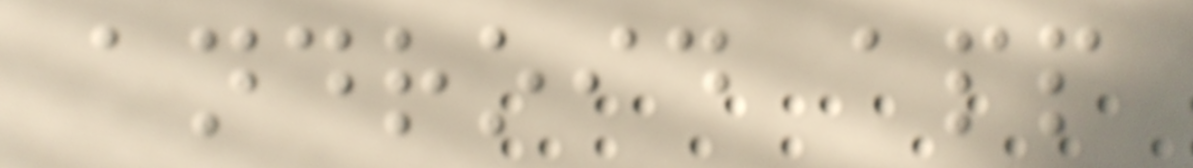android app
